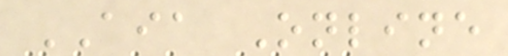AIA Online
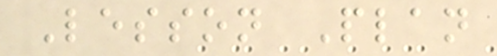Lesson Plan
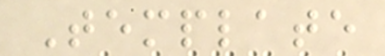Template
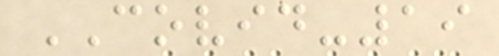COVID-19
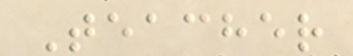Teacher
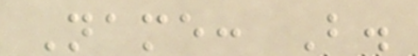Name: B.
